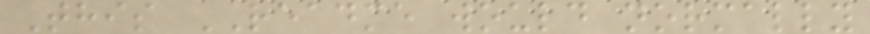This README would normally
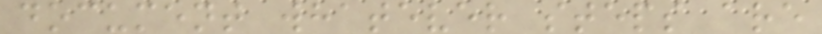document whatever steps are
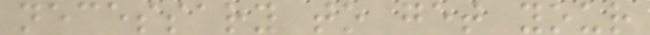necessary to get your
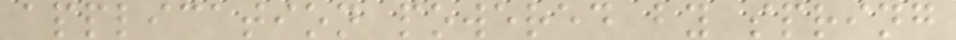application powered by spring
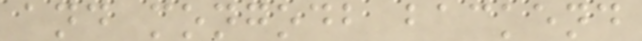and mongodb backend
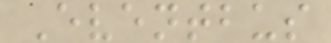Eventbus
